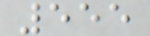555
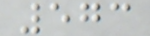573
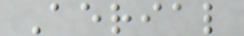Aerial
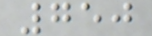750
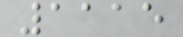1115
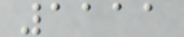1111
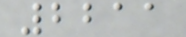2211
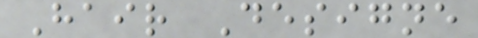Hair Designe
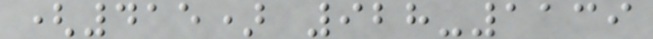(415) 928-1139
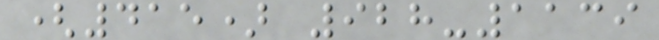(415) 928-1139
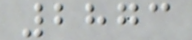2873
